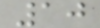10
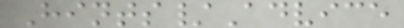Hints/Advice
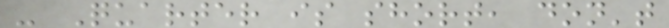- Quarter is short, don't
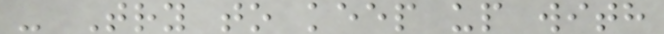- Try to keep up with
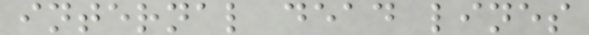internal dead lines
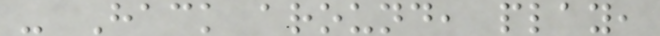- Hack around, play,
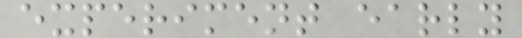experiment early
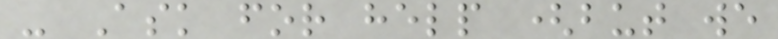- Ask for help (but we
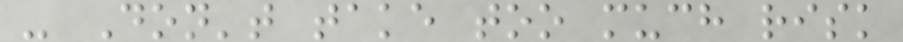- Don't take too much risk
